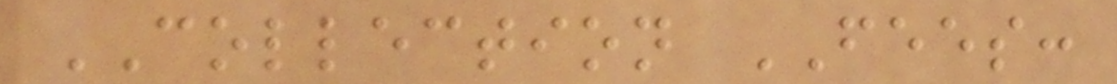COLLECTION FEES:
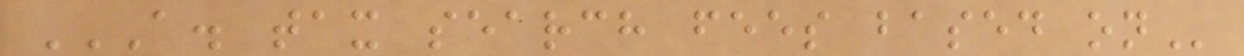A. TAX SEARCH FEES BASED ON
